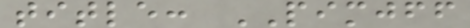title: PIMJFF
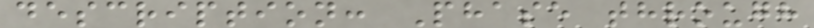description: Phase through
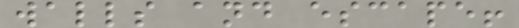walls and escape!
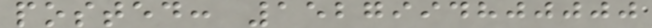posted: 1527994800000
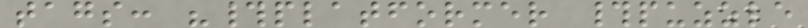tags: "#platformer #puzzle
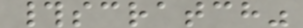#scratch"
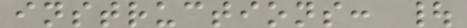instructions: |
